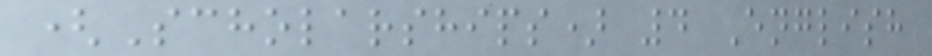(Scholarships) 4 English
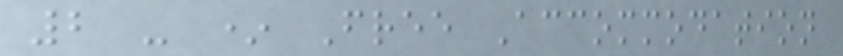2 - * Free Accommodation
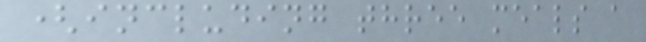(including three meals a
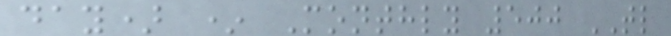day) * Monthly 500 TL
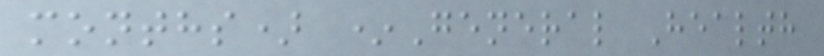months) *General Health
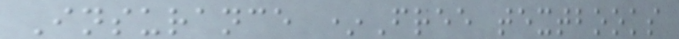Insurance *Free textbooks
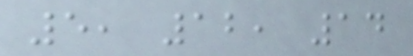5, 12, 14
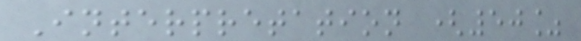Interpretation (50%
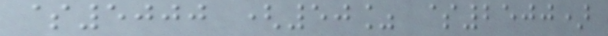$5000 (50% $2500)
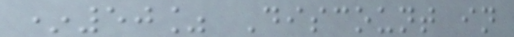*50% Discount in
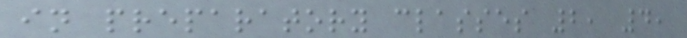in preparatory classes 2, 4,
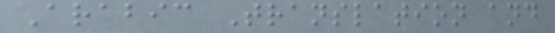Arabic Translation and
